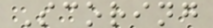Scoring
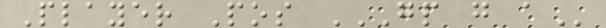Player Pos GP G A
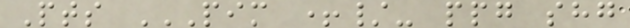Pts PIM +/- PPG SHG
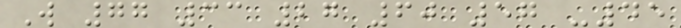W 77 33 27 60 57 -45
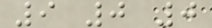9 0 0
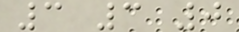3 3 0
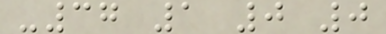-37 1 0 0
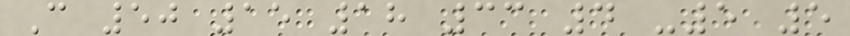C 50 15 18 33 4 -5 5
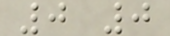0 0
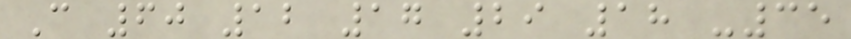C 60 12 17 29 18 -35
